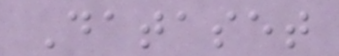Dataset
